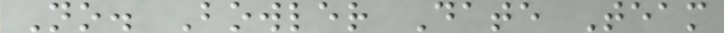No. Bowler Date Team
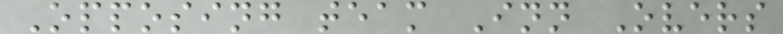Opposing team Inn Overs
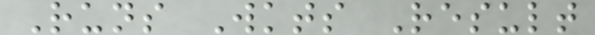Runs Wkts Result
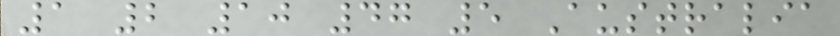1 2 10 47 5 Australia
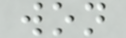won
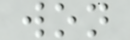won
